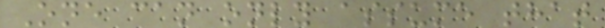One can only assume that
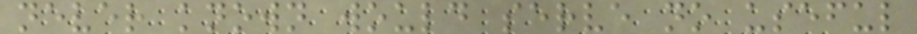never known would serve no useful
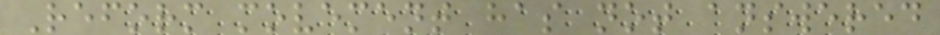Reform movement has not answered
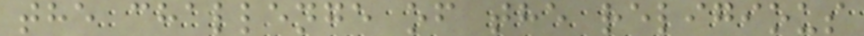the challenge of the religious
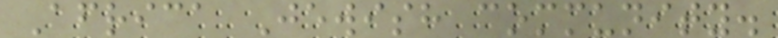Africa Jewish community.
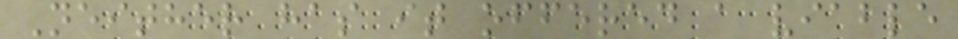Neither has it offered a viable
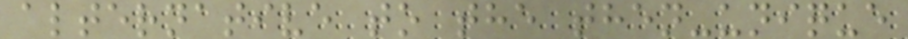alternative to the then-unique
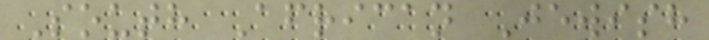South African Jewish
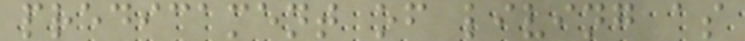predicament of living as
